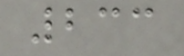233
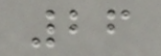26
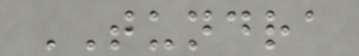TUNDRA
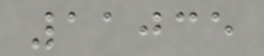11035
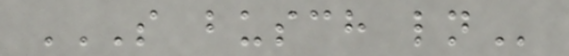S BUSCH LN
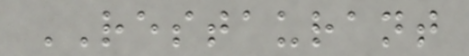RESTAURANT
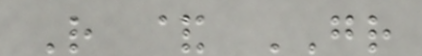R & GR
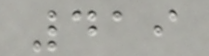419
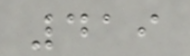419
